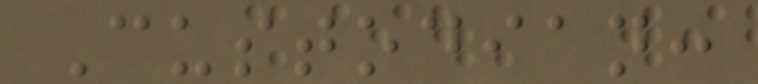Custodian:
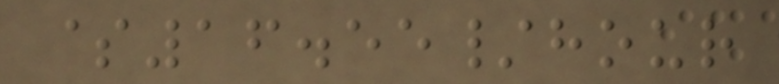$16.55/hour
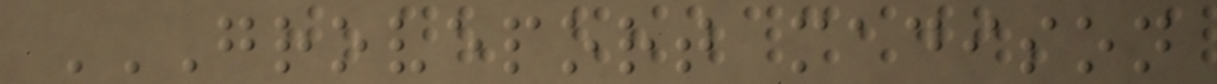GROVEPORT MADISON
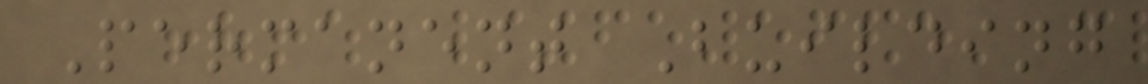Permanent Building
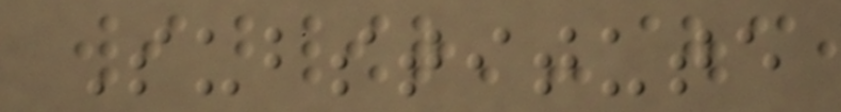Substitute
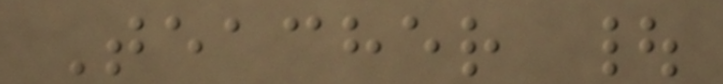Teacher |
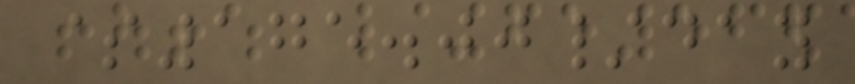$175.00/day
